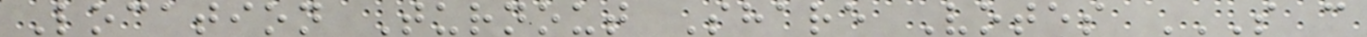Location Turnout Share Votes S C
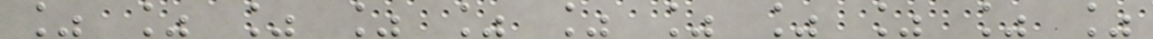% % % % % % % % % % %
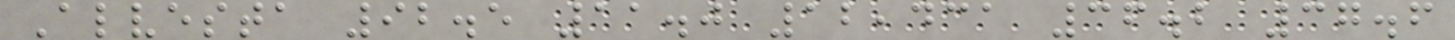Alvesta 92.5 11.0 12,431 36.2 37.6
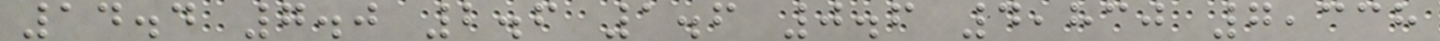14.4 7.0 2.6 1.6 0.6 4,830 7,338
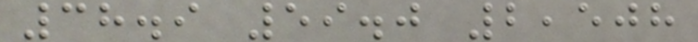38.9 59.0 2,508
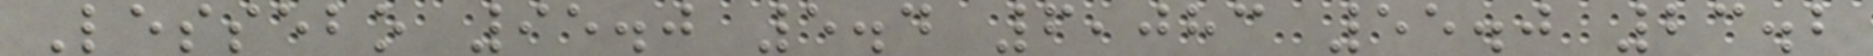Lessebo 95.0 5.4 6,083 55.0 23.2
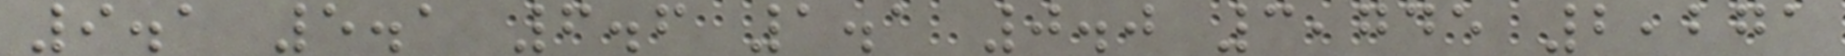9.1 5.1 6.6 1.1 0.0 3,745 2,271
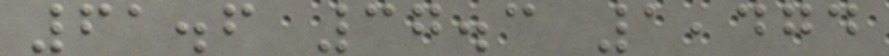61.6 37.3 1,474
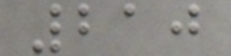210
